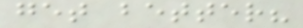get better?
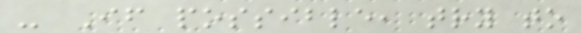- If possible, try to
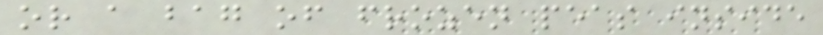or a bag of frozen peas inside
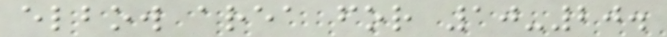elbow area for 10-20.
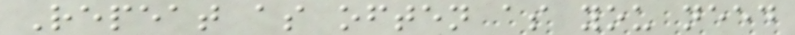Repeat as often as you need
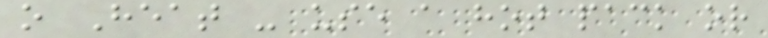o Heat - use a hot pack or
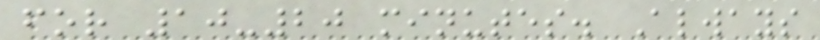for 10-20 minutes. Always
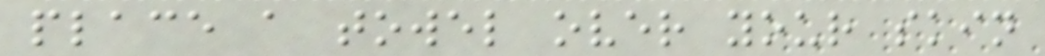place a towel over your skin
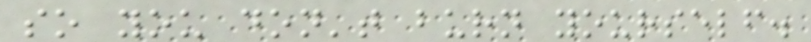so you don't burn yourself.
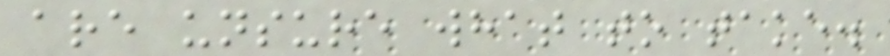are unsure what to take.
